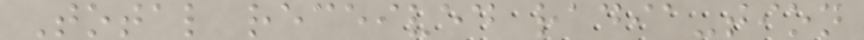Total received radia-tion
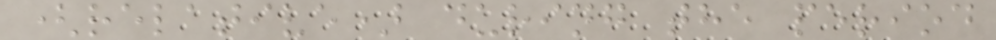(relative) during the period
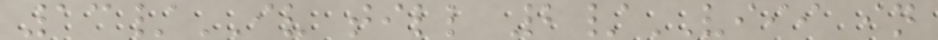13/IV till 2/VIII in
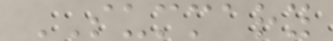SUMMARY
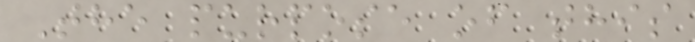The purpose of this
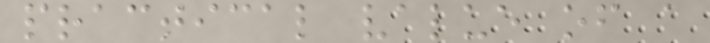practical value of a
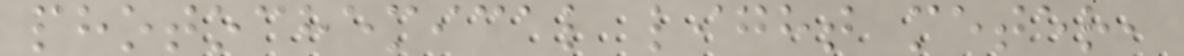photochemical light meter,
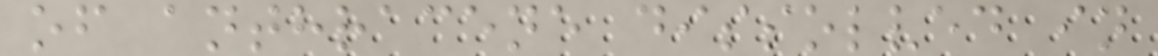of anthracene dissolved in
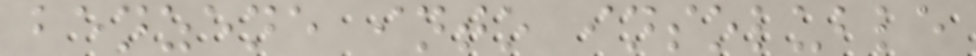benzene into insoluble
